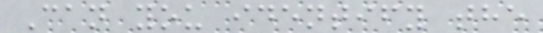Can you identify the
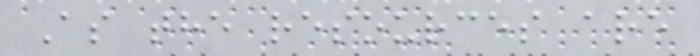As the resources are
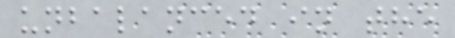unbalanced in the
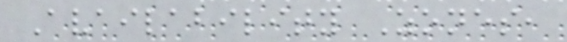Availability Zones,
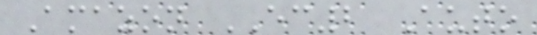Amazon EC2 Auto
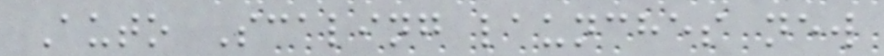Auto Scaling launches new
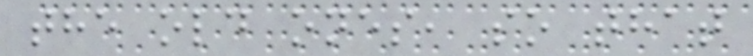the old ones, so that
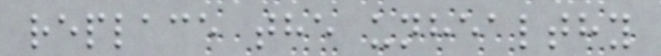replace the unhealthy
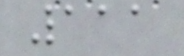111
